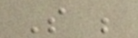So be
